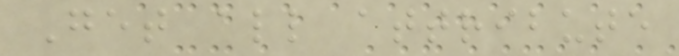Get all attribute
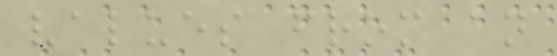values from an
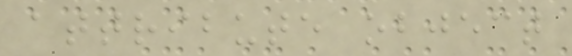attribute object
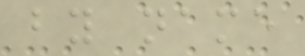by name
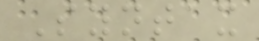Syntax
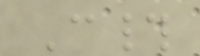C#
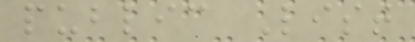public List
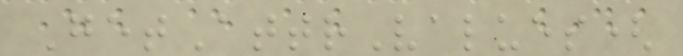GetAttrValues(
